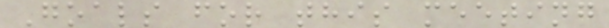Goals for this meeting
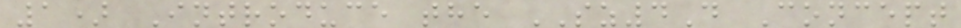1) Introduce the SZ4D Concept
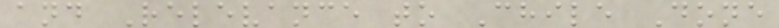and Relevance to Chile Done
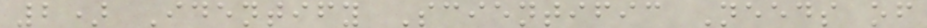2) Identify Scientific Needs of
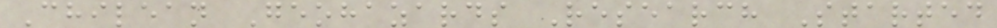Chilean Geohazards Research Started
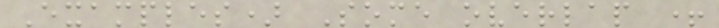Examples) Some overlap +
